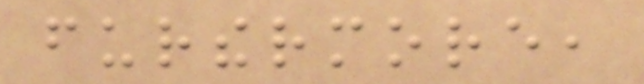furthermore,
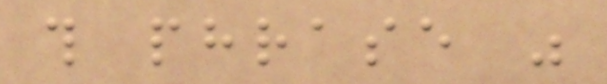this phrase was
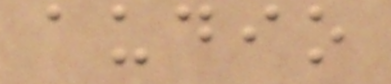audio
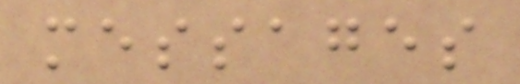messages
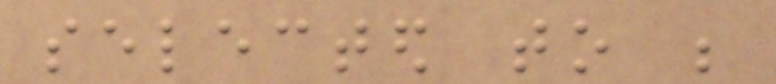selected to be
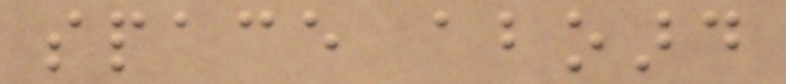space aboard
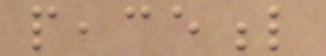peaceful
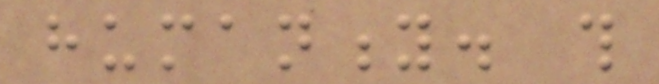humanity. this
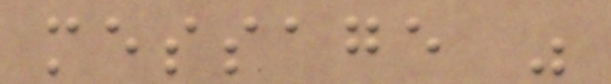message was
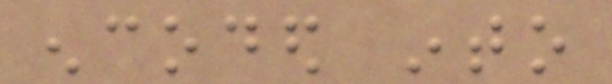encoded into
